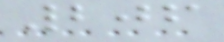206
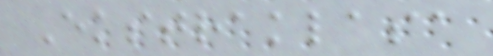Ekstraklasa
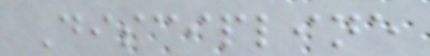Discipline
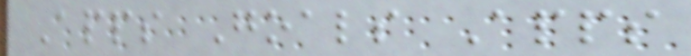Apps Goals Apps
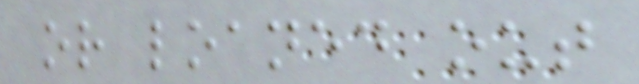or loaned out
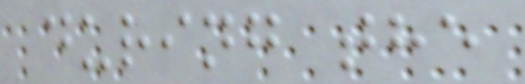during the
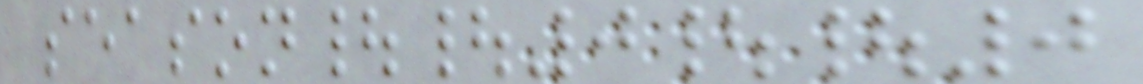season||0||0
